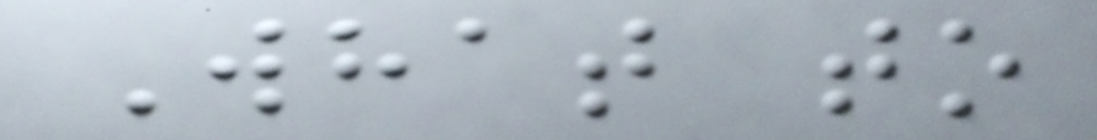What to
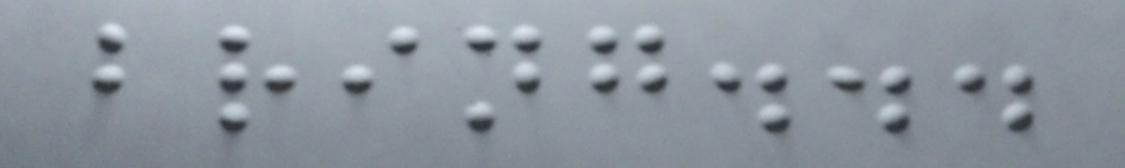bring...
